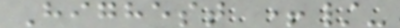Highest +/-
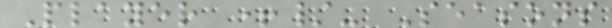Player +/- Seasons
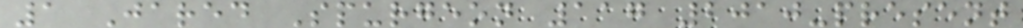1 Jared Spurgeon 117 2010-present
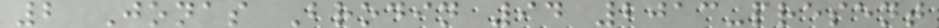2 Jonas Brodin 94 2013-present
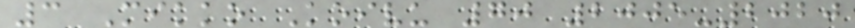3 Mikko Koivu 70 2005-2020
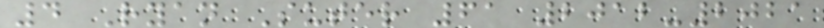4 Ryan Suter 61 2012-2021
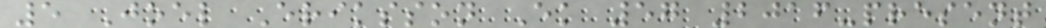5 Joel Eriksson Ek 57 2016-present
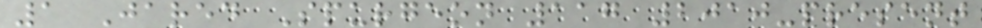1 Jared Spurgeon 117 2010-present
